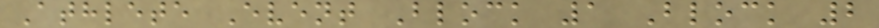Athlete Event Block 1 Block 2
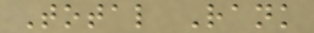Total Rank
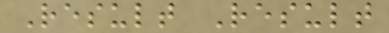Result Result
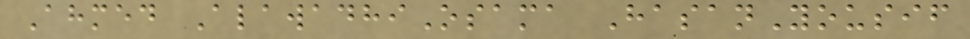Ahmed AlawadhiOsama HasanYousif
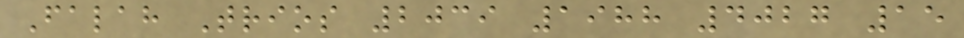Falah Trios 2039 1988 4027 15
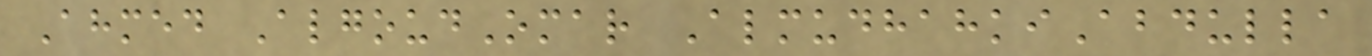Ahmed AlgoudOmar AlmudhahkiAbdulla
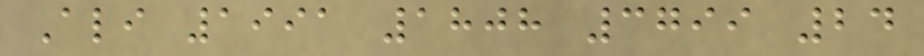Ali 1991 1808 3799 24
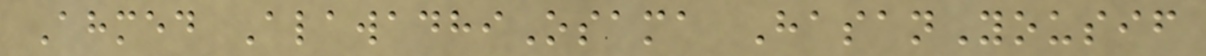Ahmed AlawadhiOsama HasanYousif
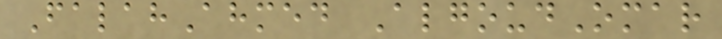FalahAhmed AlgoudOmar
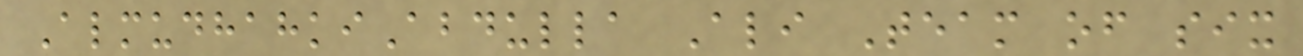AlmudhahkiAbdulla Ali Team of six
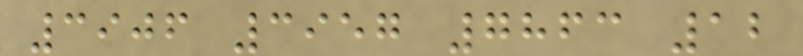3906 3957 7863 12
